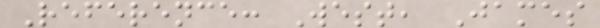Reference: West, James
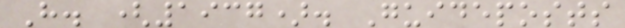H. (1937). Guideposts
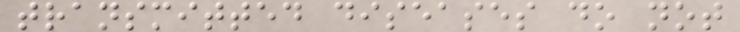transmitted diseases do not
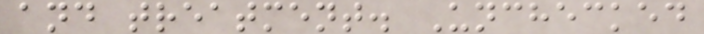and treatment. Unchecked
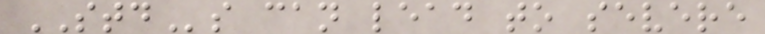STDs can lead to severe
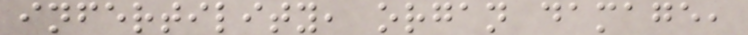infertility, organ damage,
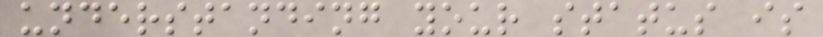understanding your status is
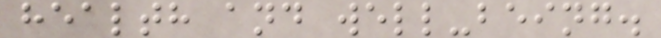health and well-being.
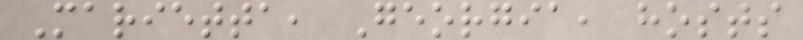Marietta, Georgia, hosts
